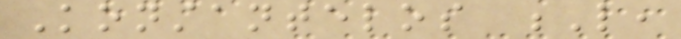Konstantelos L,
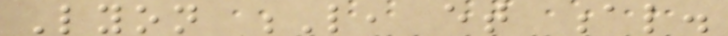Lyon L, et al.
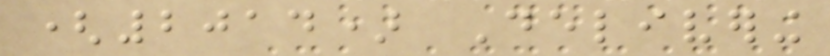(2014) Delivering
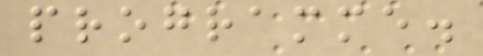programme.
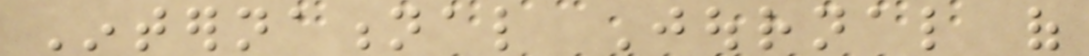International Journal of
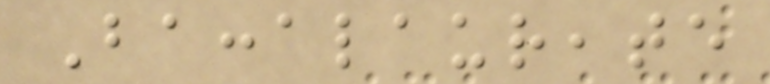Baccalaureate
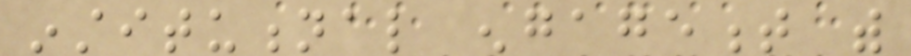institutional engagement with
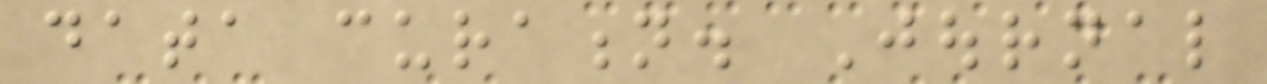data curation. Journal
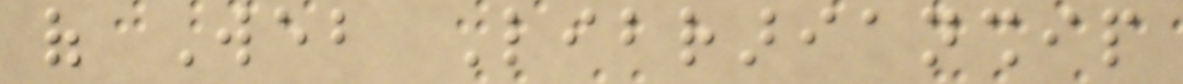of Web Librarianship
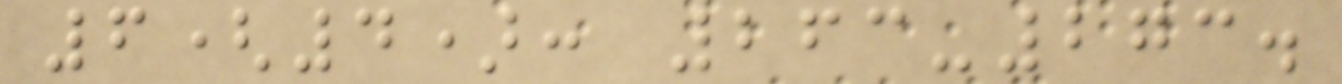6(4): 263-273.
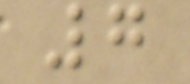7
